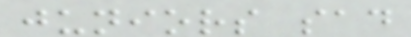juniors sad
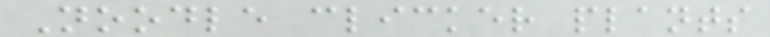Noodle clicker plants
